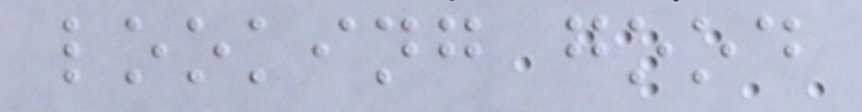looking good
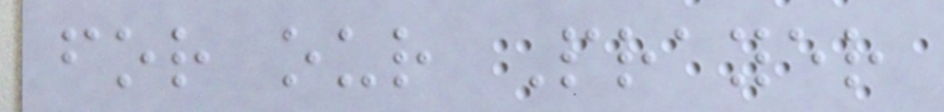for our Prayer
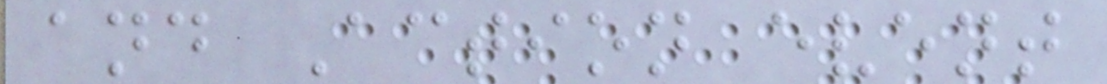and Action event
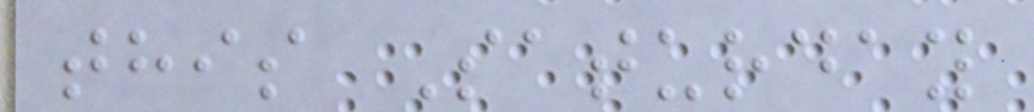this Saturday
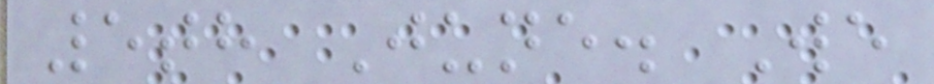5th June. We
